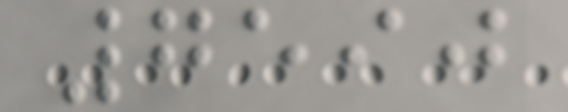7590
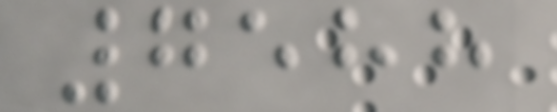7588
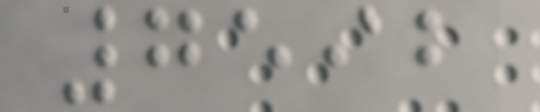7592
